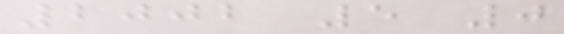2002 5 0
